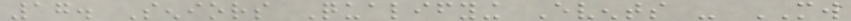17. Seniors Qualifying Events - MW
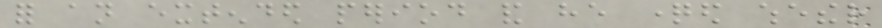for an extended period and he questioned whether
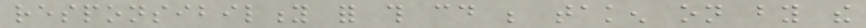responsibility for this could be taken on by the
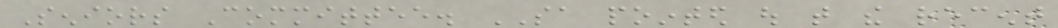Seniors Committee. SA pointed out that the recent
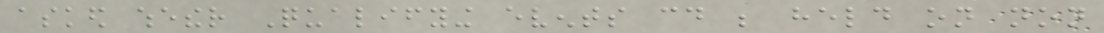asked whether Qualifying events could be held on non
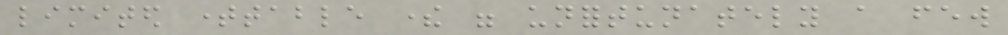limited timetable there were unfortunately a few
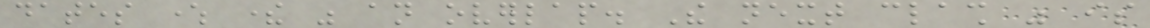dates where there was an overlap. The next clash was is
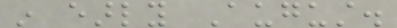in early August.
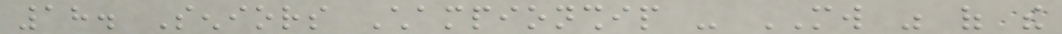18. Seniors Championship - MW was of the
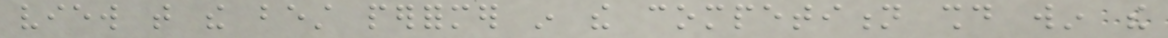view that the best performer in the competition should win the
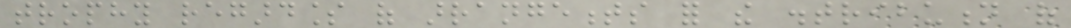trophy regardless of arrangements for the distribution of
